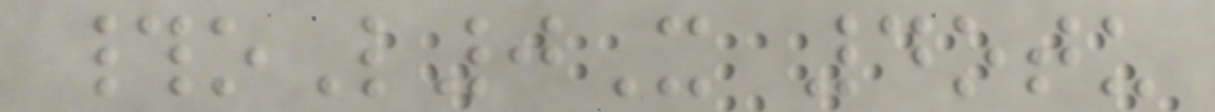#oL0X 4otu
